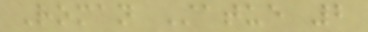Roman Statue 2
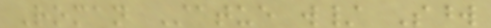Roman Statue w/ Sword
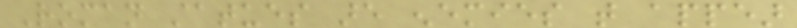Roman statues are enemies that appear
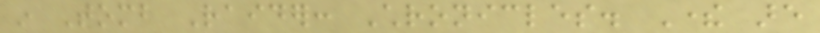in Tomb Raider: Chronicles. There are
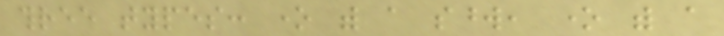three types: one with a sword, one with a
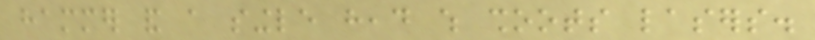hammer and a single head which shoots lasers.
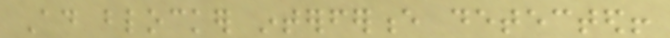Ad blocker interference detected!
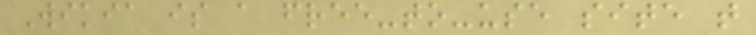Wikia is a free-to-use site that
